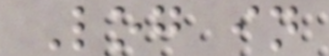Log in
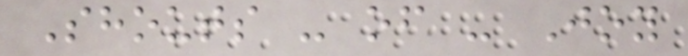Shouts - of - Joy
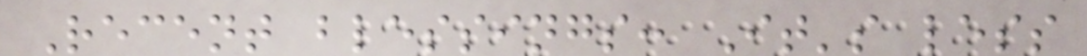Recent blessings: It's less
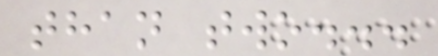than two...
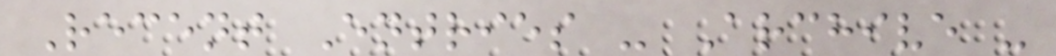Recent Entries - Archive -
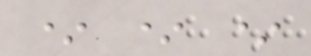* * *
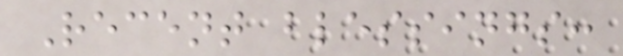Recent blessings:
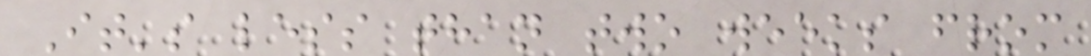It's less than two weeks from
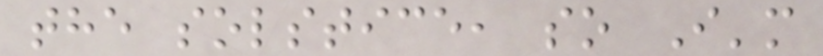the solstice, so I'm
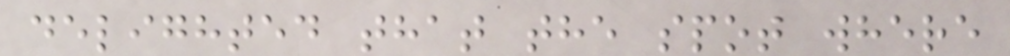delighted that the spot where
